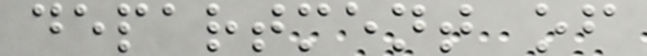department of
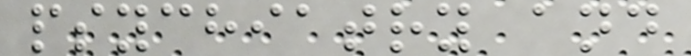psychiatry and
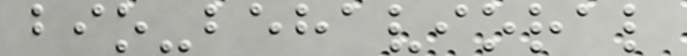bio-behavioral
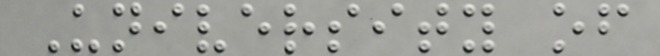University of
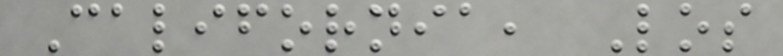California, Los
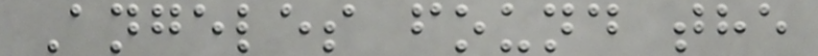Angeles found the
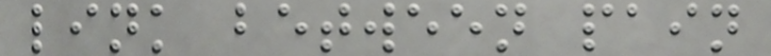link between pain
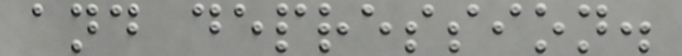and depression.
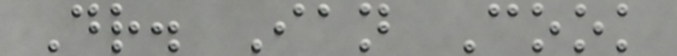Dr. Ian Cook
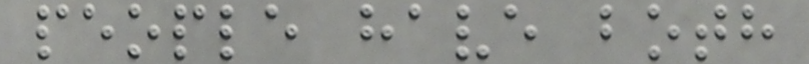people have both
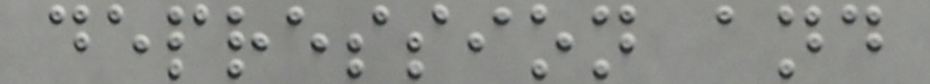depression and
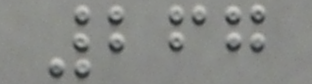267
